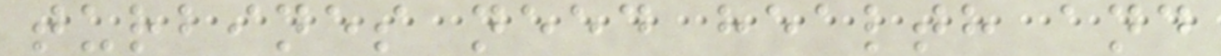turbines need health and
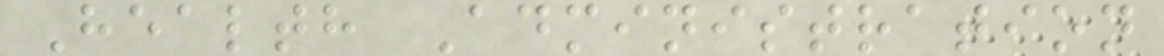Health Administration
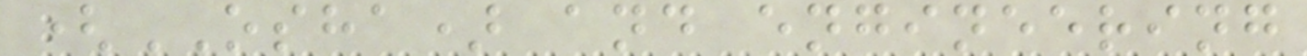(OSHA) and engineering
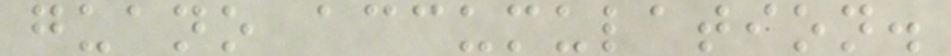guano accumulation.
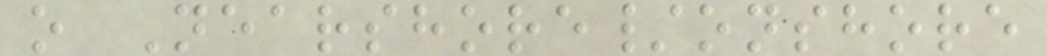o Nearshore/onshore
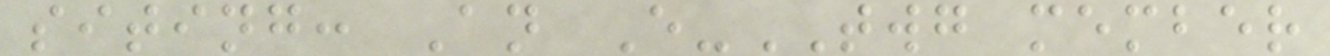siting: An E-TWG member
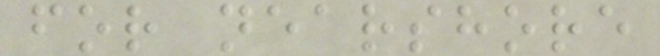for nearshore
